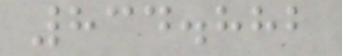834.882
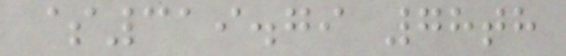$319.79 78th
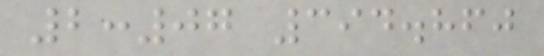2:07 394.860
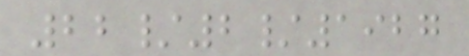22/2/1927
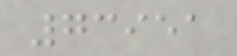73951
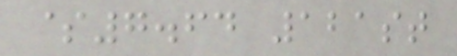$7.64 121st
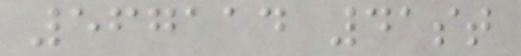567114 41st
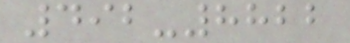492-8822
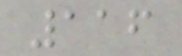116
